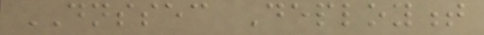DNSSEC Deployment
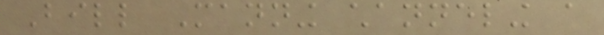Bill Manning channeling a
